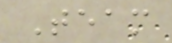Team
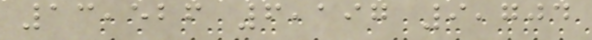13,526 6,197 9,704
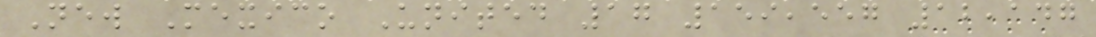New Mexico United 17 159,557 12,147
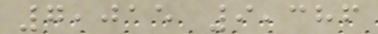7,015 9,386
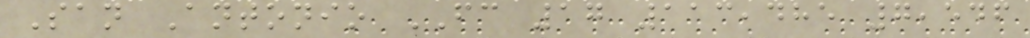San Antonio FC 17 113,485 7,546
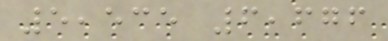5,535 6,676
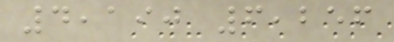4,190 6,256
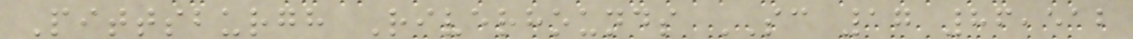Pittsburgh Riverhounds SC 17 86,512
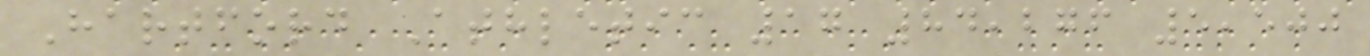Hartford Athletic 17 84,276 5,500
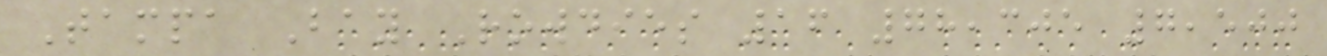Tampa Bay Rowdies 16 78,305 7,500
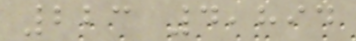223 4,894
